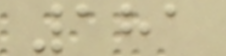181
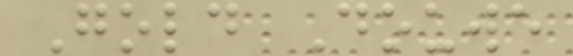Gold Douwe
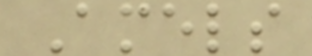Amels
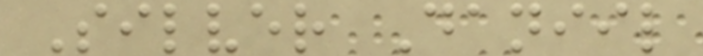Silver Daniil
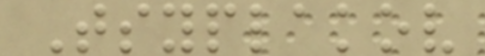Tsyplakov
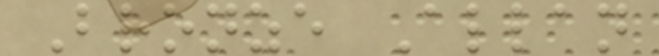Bronze Allan
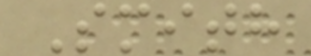Smith
